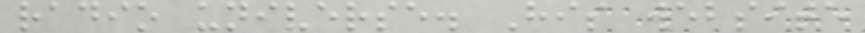radio universe. His website
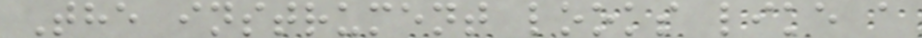The instrument looks like a
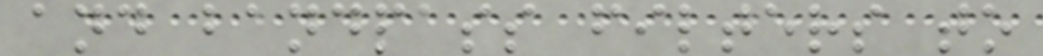and bandpass filters to
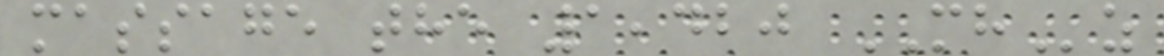massage the 1,420 MHz
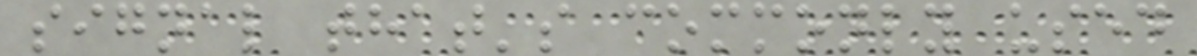signal that's commonly used
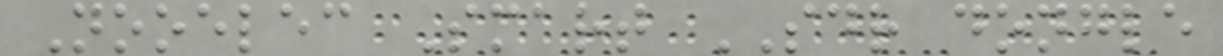Nooelec Smart SDR dongle
